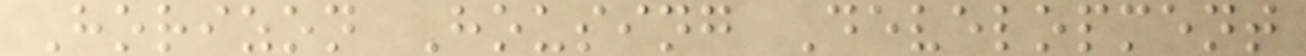Horizon Housing Development
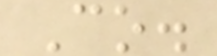Co.
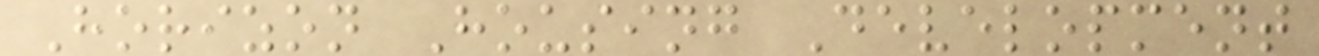Horizon Housing Development
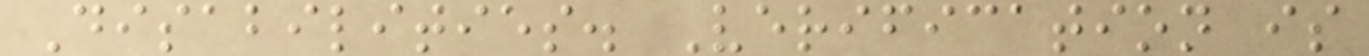Disabilities. Verification is
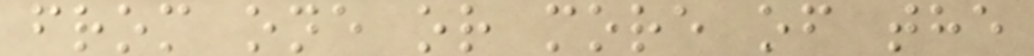from one or more of the
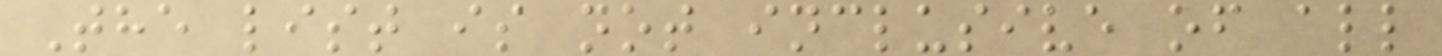The list is not inclusive of all
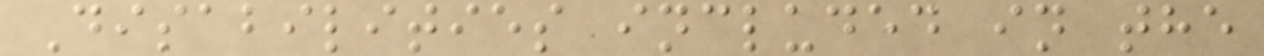Disabilities included in the
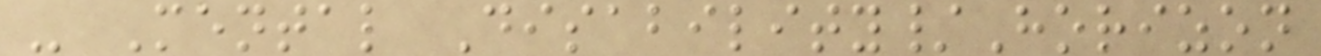- Mental Disability/Horizon
